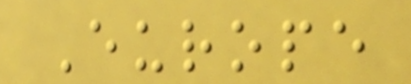Europe
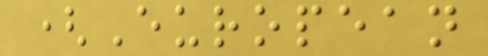(European
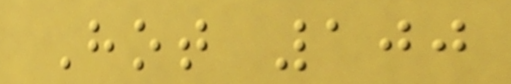Hot 100
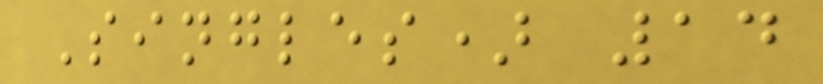Singles) 14
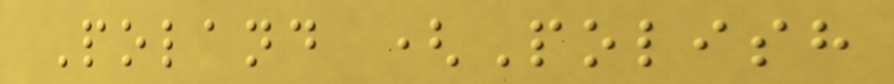Poland (Polish
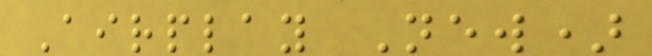Airplay New)
